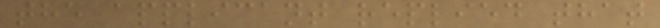the applicant replied that
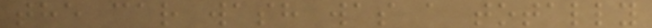the car wash was a totally
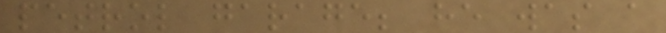petrol garage; he was a
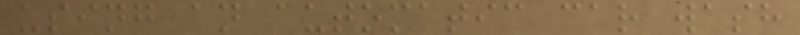using an automatic car wash
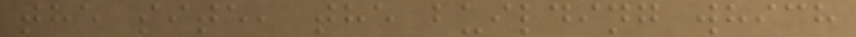the site, the building which
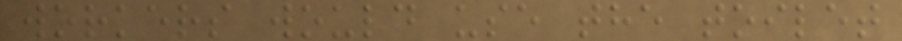workers would use the toilet
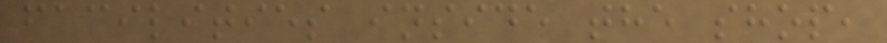facilities inside the shop,
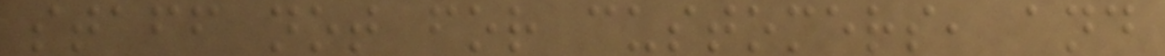staff not for customers, and
